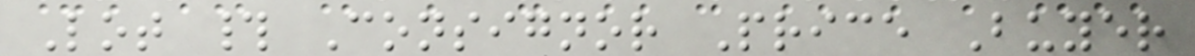Lot # Consignor Price Buyer
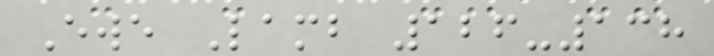Ewe Lamb 126-138
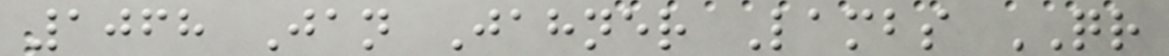1068 Jan Jahner Lambs QR
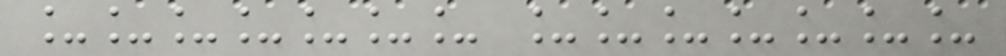_______ _______
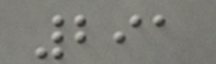291
